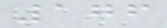176
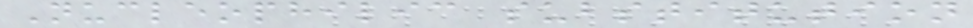Nucleophilic substitution
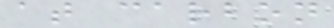at carbon
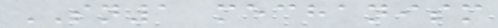SN1 mechanism
